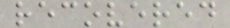recovered
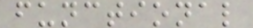functional
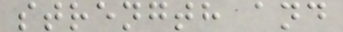strength and
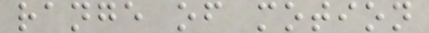range of motion
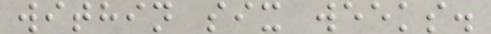within six weeks.
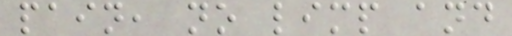pain, no limp and
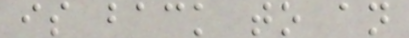is back to an
